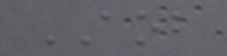AOB
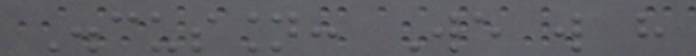Discussion: We will have
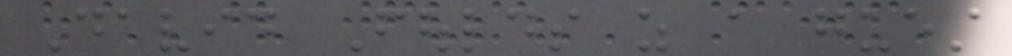David Foulds as a guest
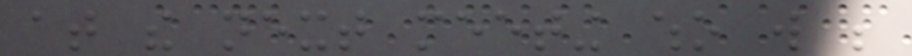at the next meeting who will be
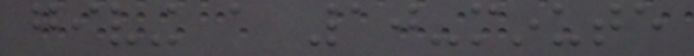giving a 10-minute
